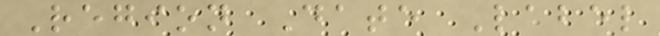Region Date Label
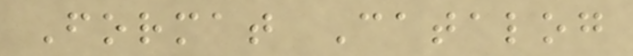Format Catalog
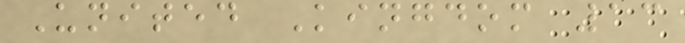United Kingdom 13
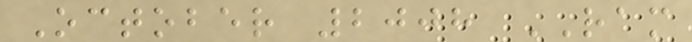October 2008 RAM
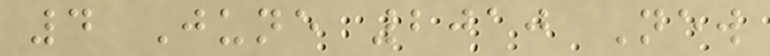4 June 2010 New
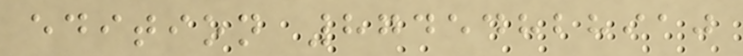edition 87454828910
